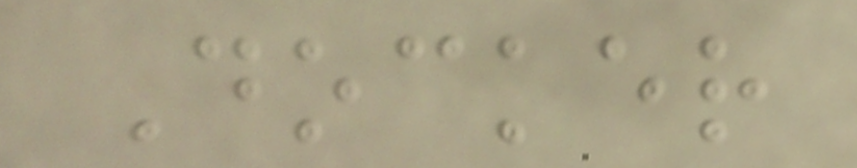Docker
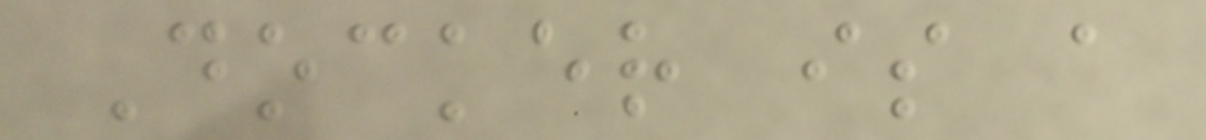Docker is a
